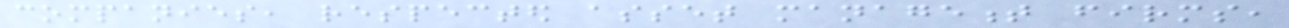companies, respected asset management firms,
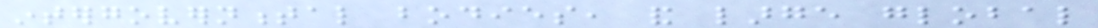intergovernmental bodies, and large global
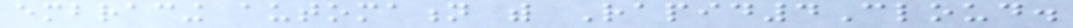embracing automation with Rapid4Cloud.
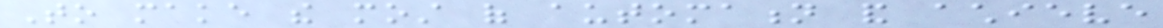To make the most of automation and achieve
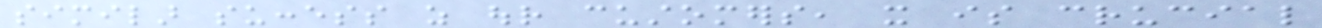similar success as our customers, it is crucial
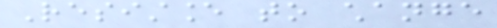Resistance to change
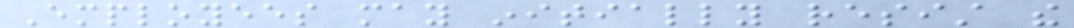Employees may initially resist the
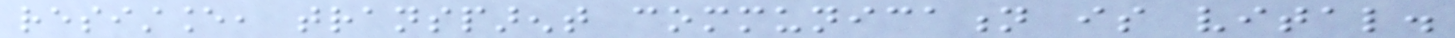resistance, transparent communication is vital.
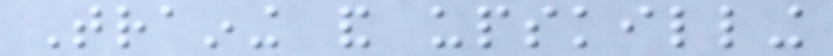Training and upskilling
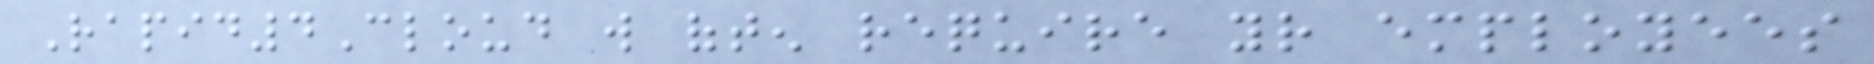Rapid4Cloud will often require your employees
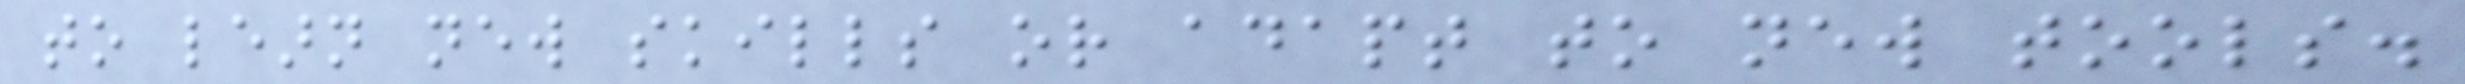to learn new skills or adapt to new tools.
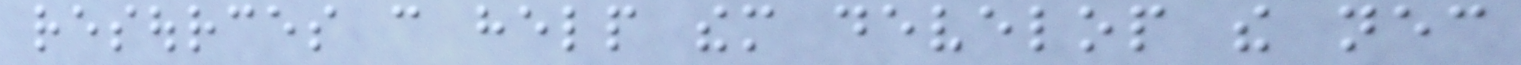resources can help them develop the necessary
